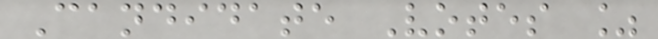Candidate Votes %
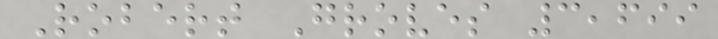Robert Groves 3,699
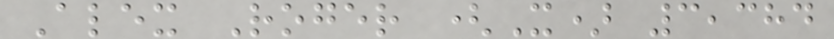Alex Roger (X) 3,384
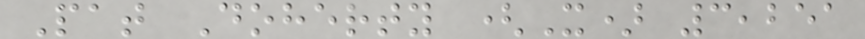Pat Doherty (X) 3,251
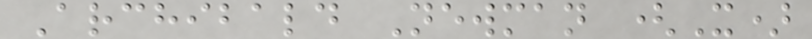Archibald Newman (X)
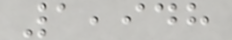1,948
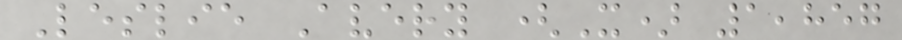Leslie Avery (X) 1,857
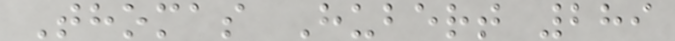Thomas Hubert 289
